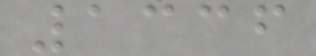1336
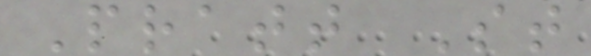Pratt St
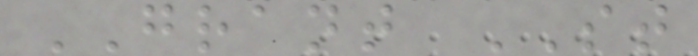GRANT ST
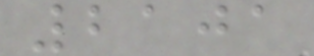2101
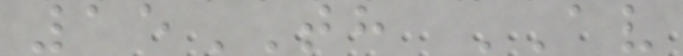15TH AV
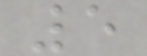5
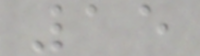15
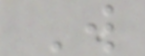W
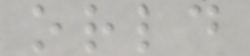orld
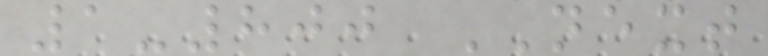1-800 NEXT
